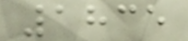1835
